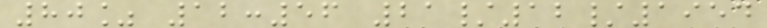80% 12:56 21/12/1954
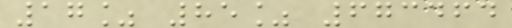17% 85% 673464
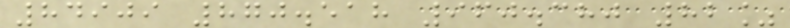84909 870.518 960.380 82%
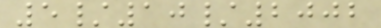5/10/2002
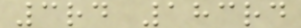3rd 183rd
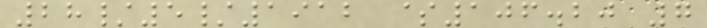28/5/1912 $106.20 7
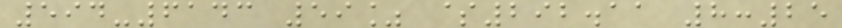594-6143 59% $292.11 8:25
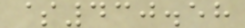$430.58
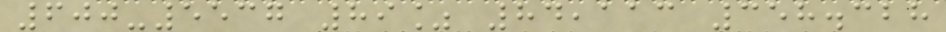600-5537 89% 84,113 358.328
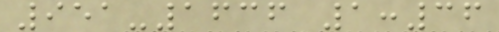951-1636 1:36
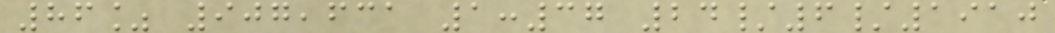86% 907,631 1:37 24/6/1910
